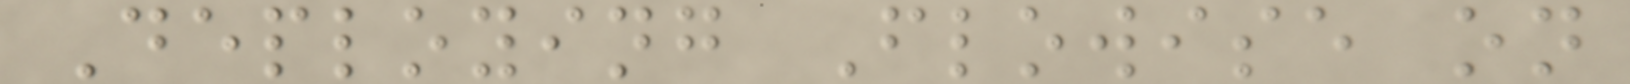Deploying Flowise on
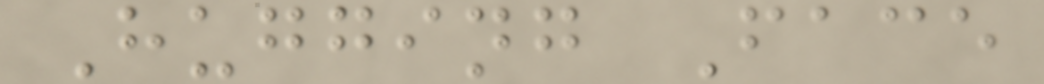Hugging Face
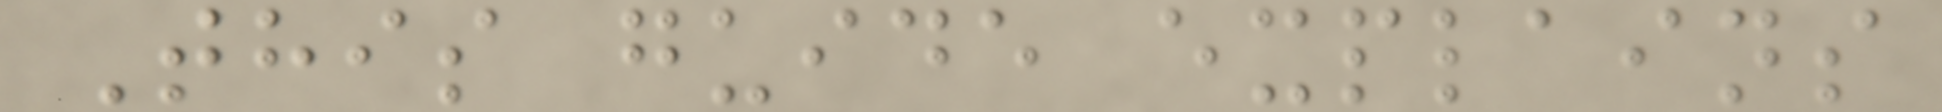This guide explains
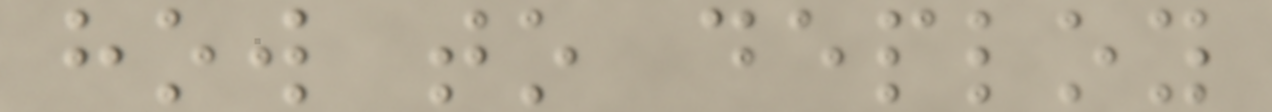how to deploy
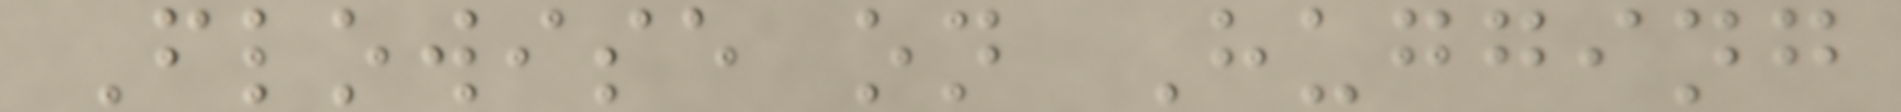Flowise on Hugging
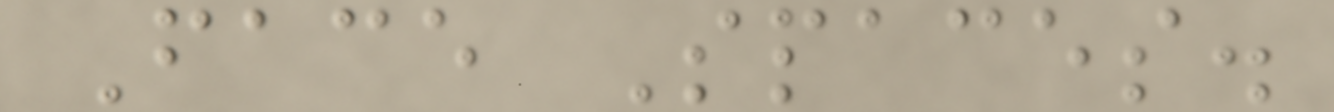Face Spaces.
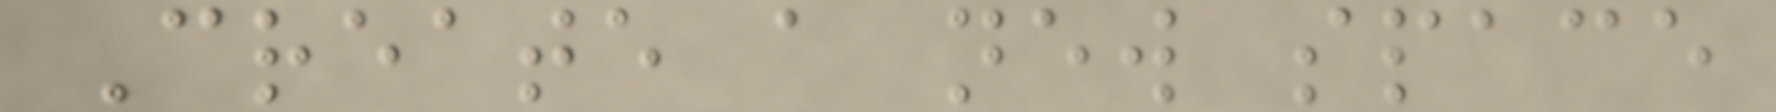Create a new space
